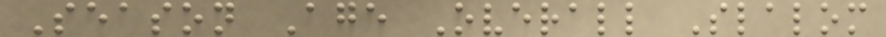Season Age Overall Slalom
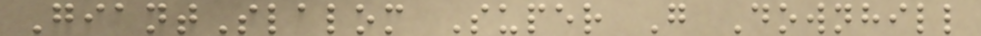GiantSlalom Super G Downhill
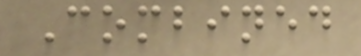Combined
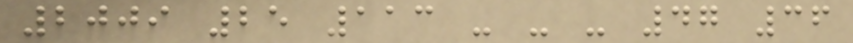2009 25 113 - - - 47 36
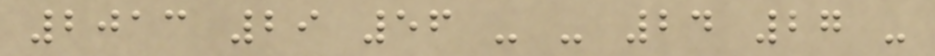2013 29 56 - - 24 27 -
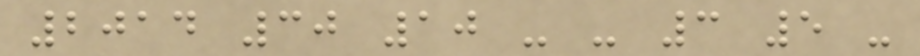2014 30 10 - - 3 5 -
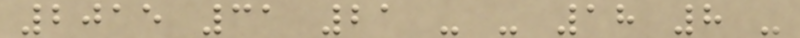2015 31 21 - - 18 8 -
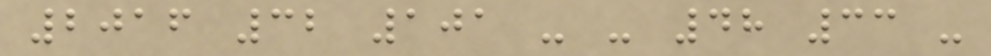2016 32 101 - - 48 33 -
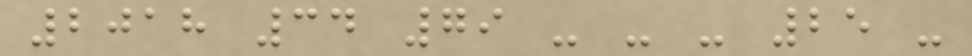2018 34 79 - - - 25 -
